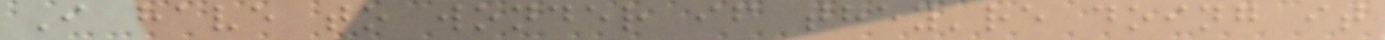I have to wonder if they're doing it
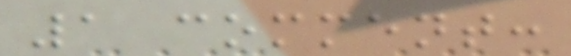1 comment:
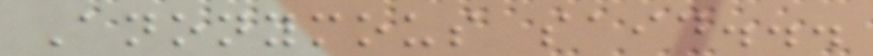Anonymous said...
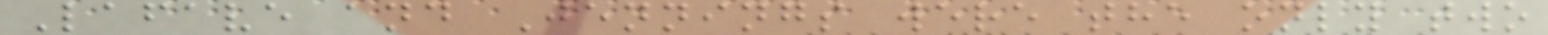Lafave and Jennings were the only two
